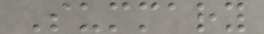Summary
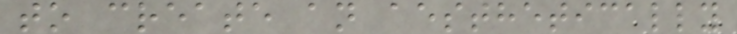to create an aesthetically
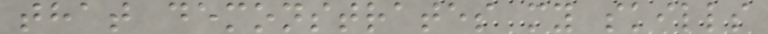that demonstrates my skills
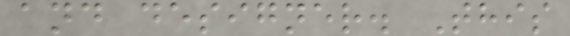and designer. This
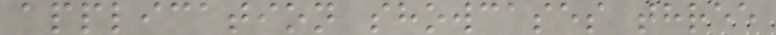application showcases three
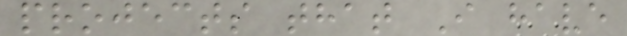projects that I have
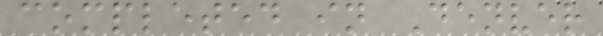completed in Denver
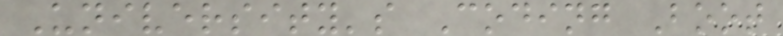University's Coding Boot
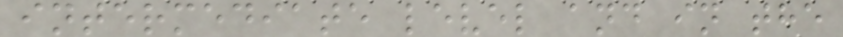intermediate level and in the
